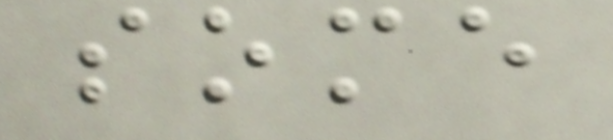some
